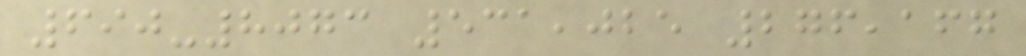690-8073 531,025 276,167
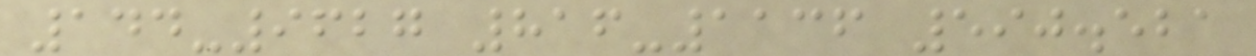144-9627 816-1136 590.521
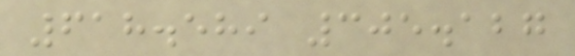618.589 305.127
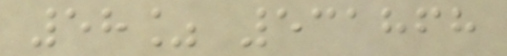58% 531868
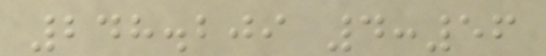248.209 4:56
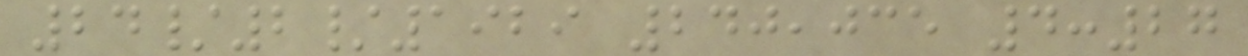24/2/1929 240,035 4:27
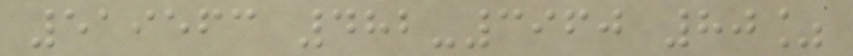519563 482-3960 80%
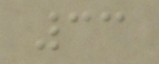33
